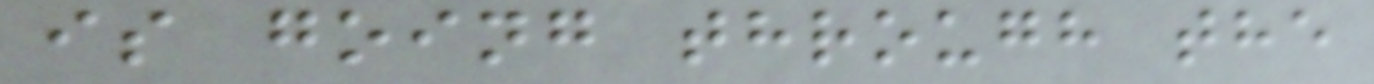is going through the
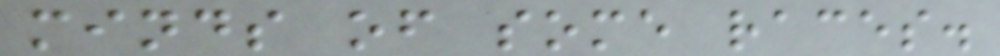minds of some races.
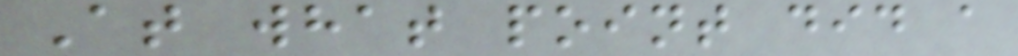At what point did a
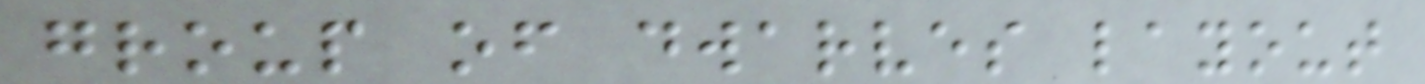group of dwarves layout
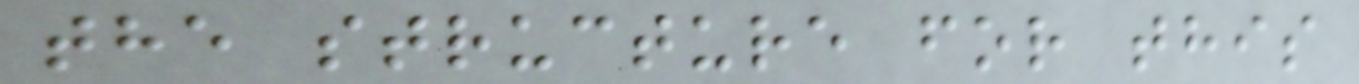the structure for this
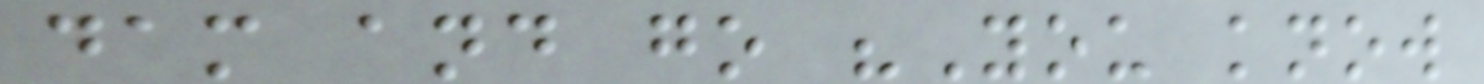dam and go "You know
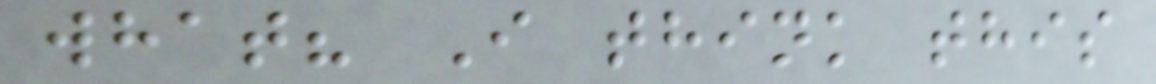what? I think this
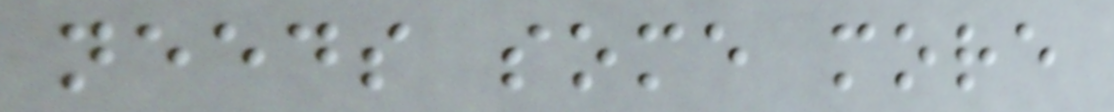needs some more
